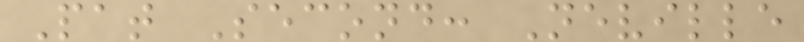Pat Second: Neville
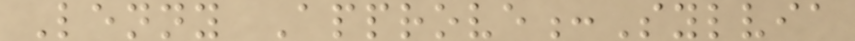Lenny Approve:Sylvia
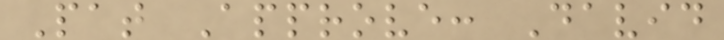Pat Approve: David
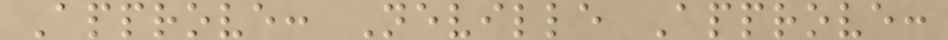Approve: Neville Approve:
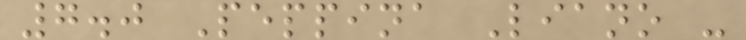7.0 Peppina Liano -
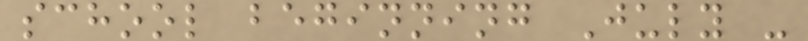school beginning July -
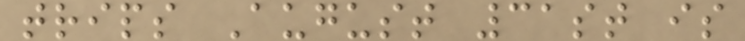trips August 31st is
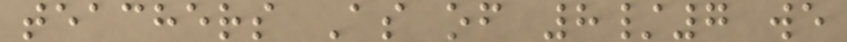teachers As of 8/7 we
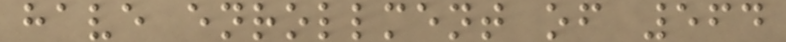have enrollment of 564
